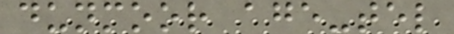dunmoor age-tel
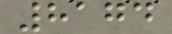8174
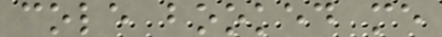cole booked me
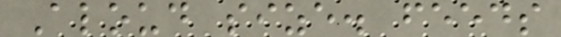Aloud size. feeds
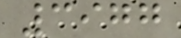3977
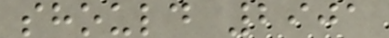should 2901
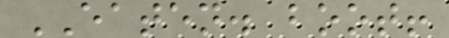EATEN. boot!
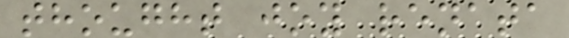thought joy renata
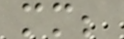mm;
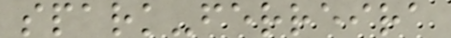spark-ferreira
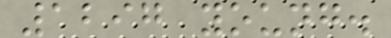1297 young.
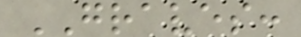GRAVES:
